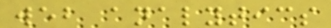web analytics
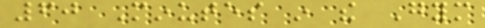60 Minutes in the Gym
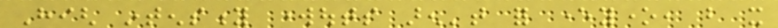High intensity workouts aren't for everyone, but it
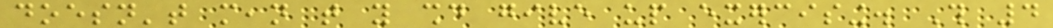doesn't mean that you should give up exercising. This 4
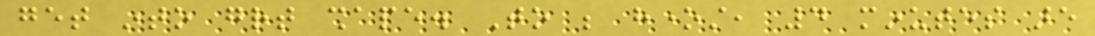get into great shape. To be honest, 4 minutes are
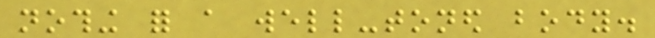nothing for a well-toned body.
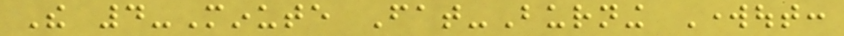The 4-Minute Fat-Burning Workout:
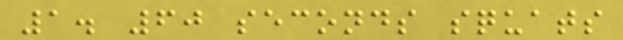1. 60 seconds squats
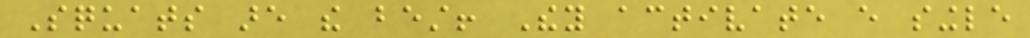Squats are the best! They activate every single
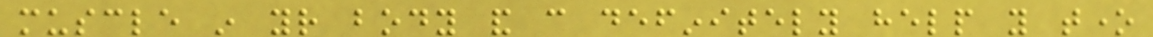muscle in your body and can definitely help you tone
